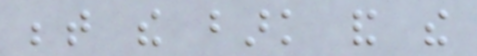between the bark and the
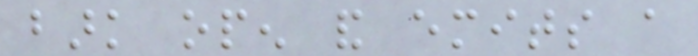bark open and emits a
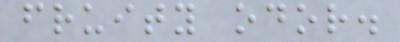fruity odor.
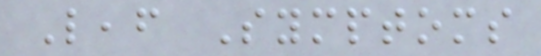Leaf Symptoms
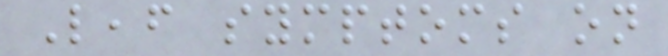Leaf symptoms on
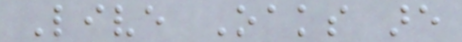Live Oaks are
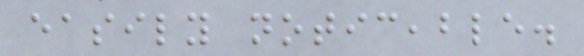easily noticeable.
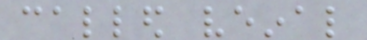called veinal
